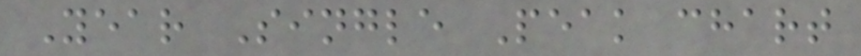Year Single Peak chart
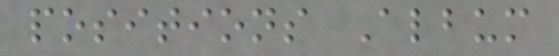positions Album
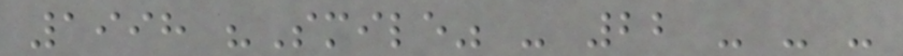1998 "Smile" - 22 - - -
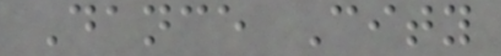Dance City
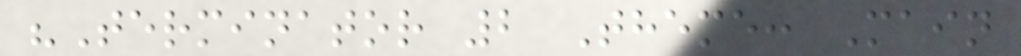"Terminator 2 Theme: Main
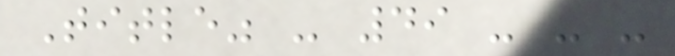Title" - 49 - - -
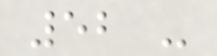52 -
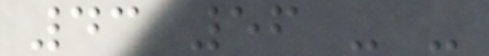43 56 - -
